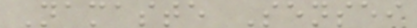Namaste Sensei
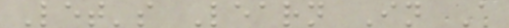Let's Learn In A
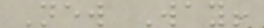New Way!
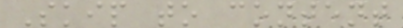Skip to content
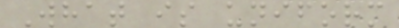What is uniform
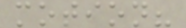motion?
